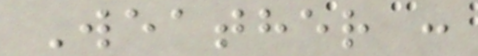Weather :
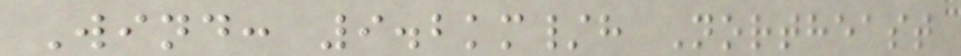Wind: 9.2km/h Northeast
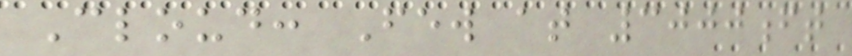Cloud: Few at 3000ft
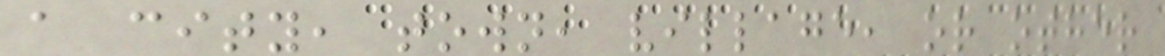a city, town, village, or other
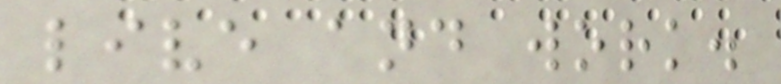live and work.
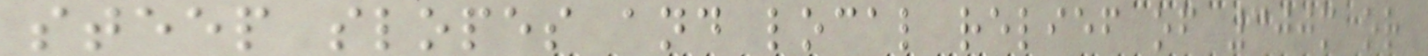steep slopes and local relief of 300m or
